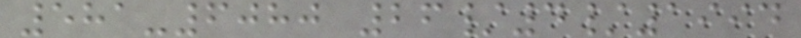581-6080 26/4/1994
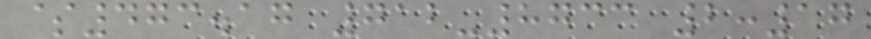$473.17 712-8733 2:17
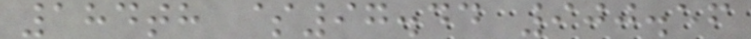184th $97.44 900.56
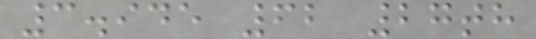3.945 62 27th
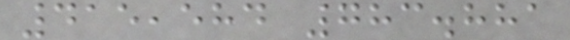415,584 783.881
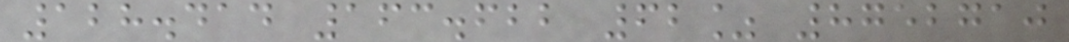128.414 163.622 62% 8752710
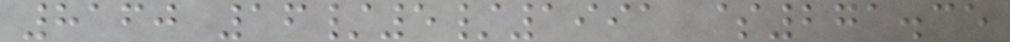8160 16/5/1991 $271.35
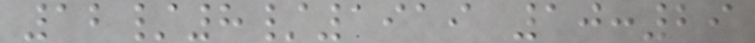12/8/1919 10:29
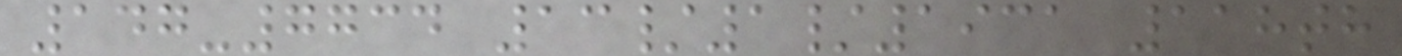147-7734 13/1/1931 118th
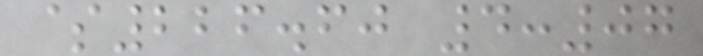$226.60 4:07
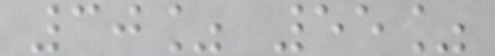30% 55%
